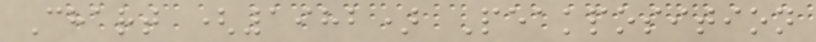Chart (1982) Peakposition
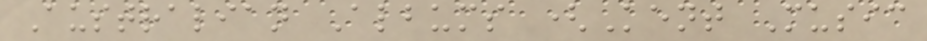Australian Albums (Kent Music
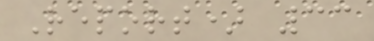Report) 33
